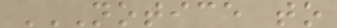NOTICE TO
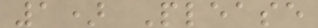1) Please
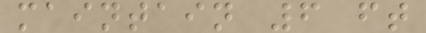maintain 6 ft
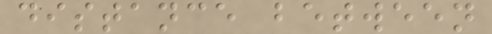distance between
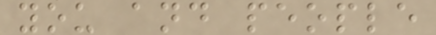you and people
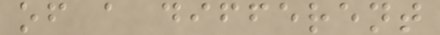of a different
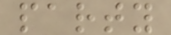party
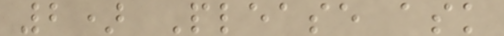2) Please ask
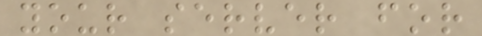your server for
